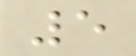5
